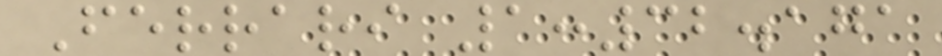Ferrari 1:32.171
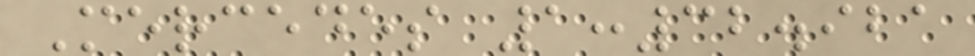Mercedes 1:32.921
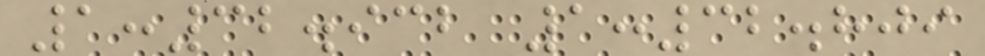1:32.932 1:32.809
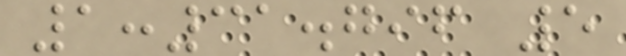1:31.796 5
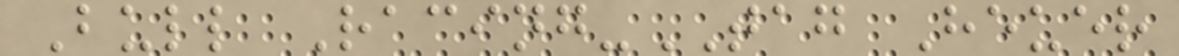Bull Racing-TAG Heuer
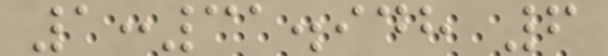1:31.948 6
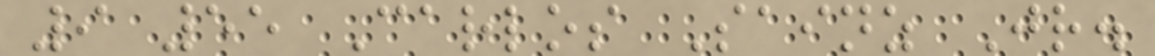9 55 Carlos Sainz Jr.
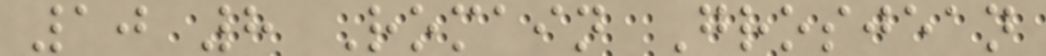10 8 Romain Grosjean
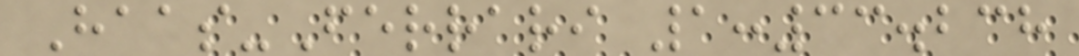Haas-Ferrari 1:33.238
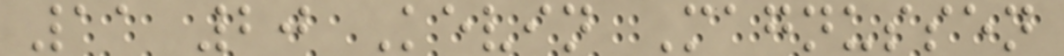11 20 Kevin Magnussen
